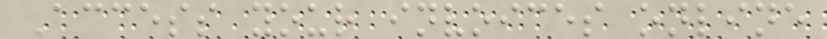Access your invoices online
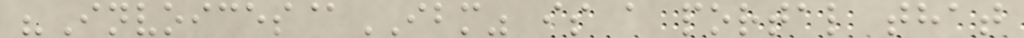"Invoices@IBM" is a portal that
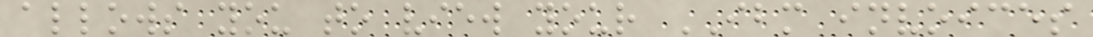allows you to view your IBM invoices
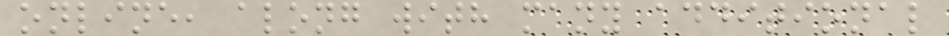online, along with many additional
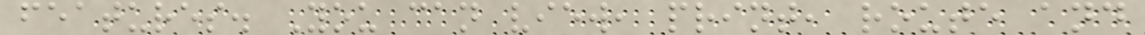features. You can view, print, route and
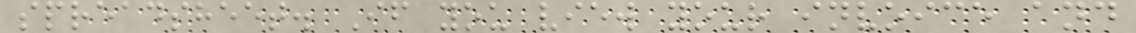spreadsheet. If you view your invoice and
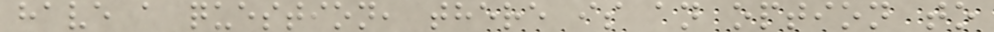have a question, there is an option to
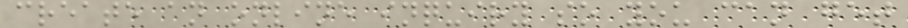create an online inquiry so you can get
